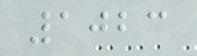1023
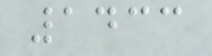1433
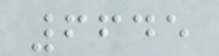6645
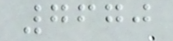7670
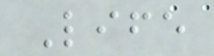Life
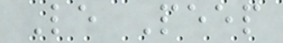Le Peep
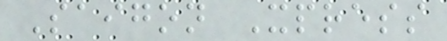Saigon Xpress
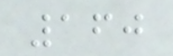160
